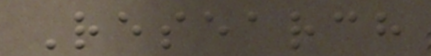Research
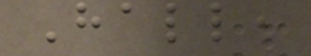Hall,
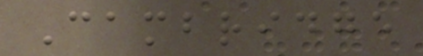Cambridge
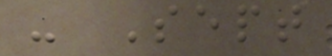- Sept
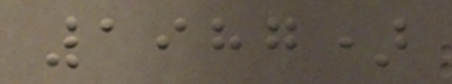1987)
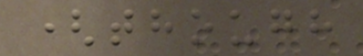(though
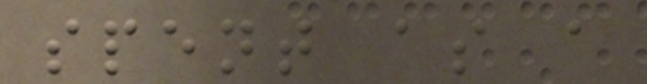spent as a
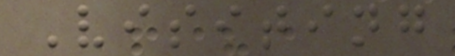Visiting
